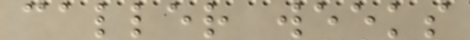caller weeks
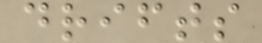drifts
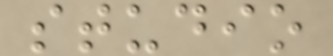studio
